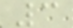3
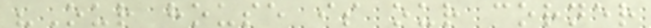"Our house is our corner
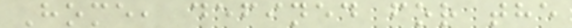Home, defined for the
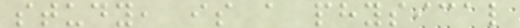study, is a physical
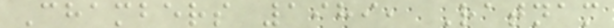Chambers 1989, Ratnam
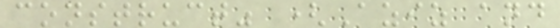construct" (Aziz and
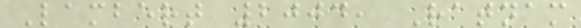Lambert 2004, Ratnam
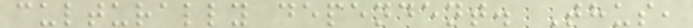culturally dependent. Thus,
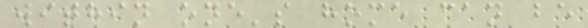within one's home can be
